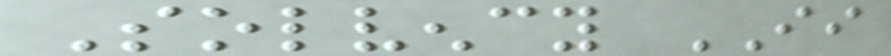Solvency II
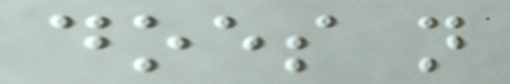does not
